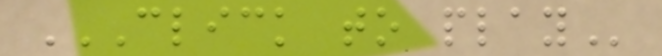CLICK TO PLAY
